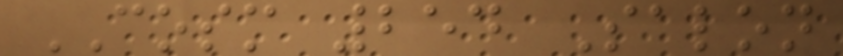COSM 254 Salon
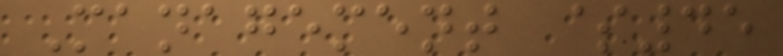Management $45
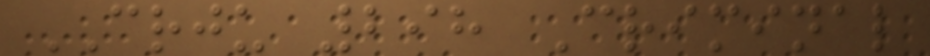CRJU 298 Criminal
